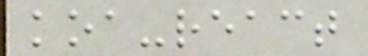koa-react
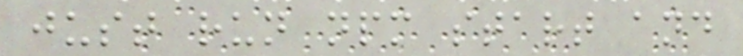just run npm start and
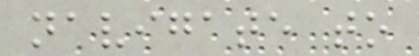navigate to
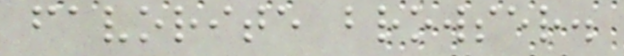favorite browser.
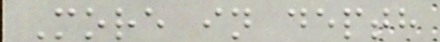More in depth
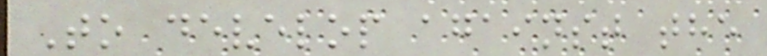To develop against the
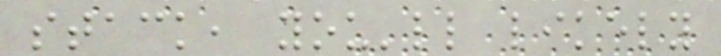stack, you'll likely
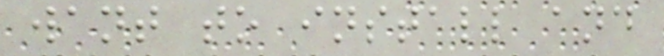want to install and
